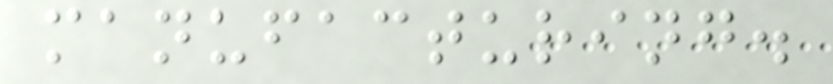manufacturing.
